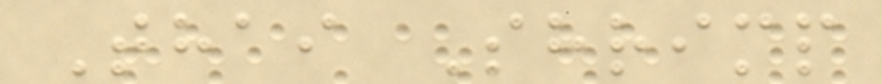Thai Shrimp
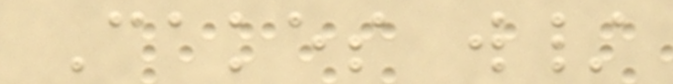Cakes w/
